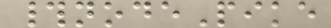#nodePike
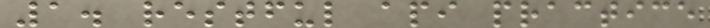1. restful api practice
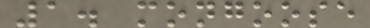1. mongoose
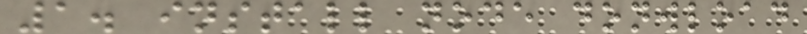1. install node donwload
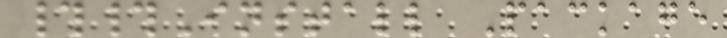##Install Package
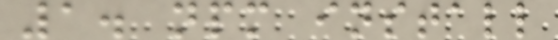1. npm install
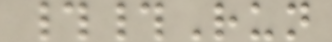##Run
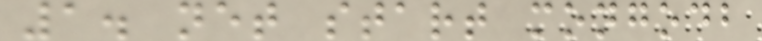1. net start mongodb
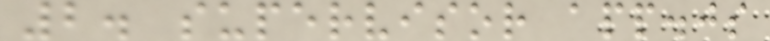2. supervisor app.js
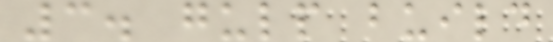3. gulp build
